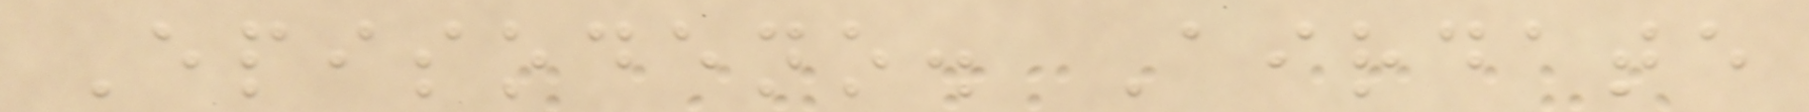Episodeno. Airdate
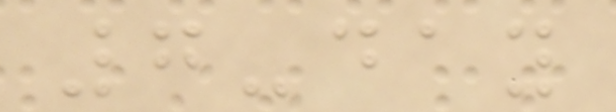7-day
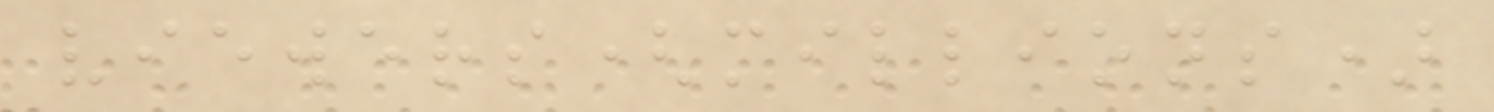viewers(millions)
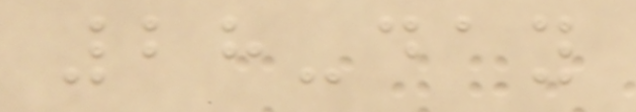28-day
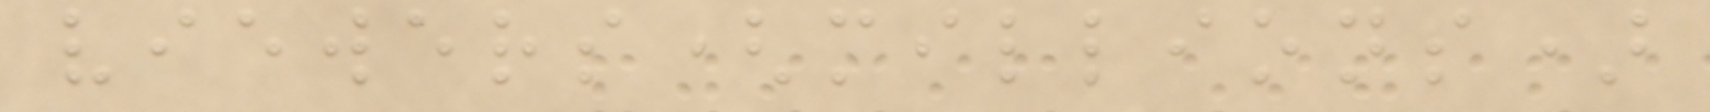viewers(millions)
